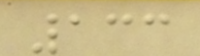133
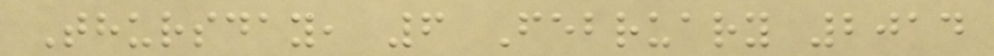Thursday, 6 February 2014
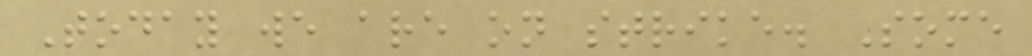Today we are on strike. Some
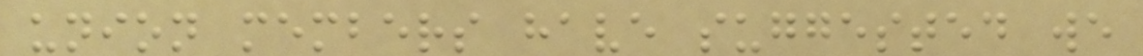union members have suggested we
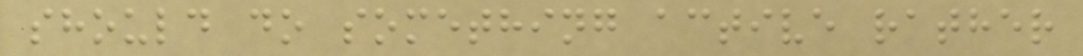should do something active rather
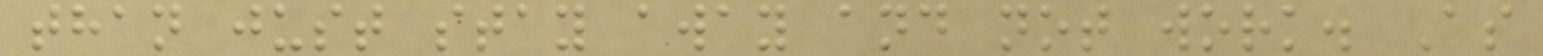than just stay away and not work. As
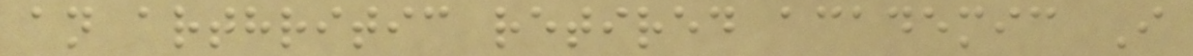an arthritic retired academic I
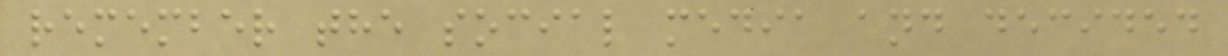remember the social media and decided
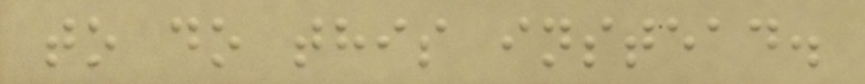to do this instead.
